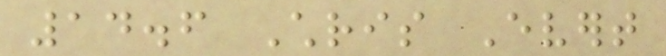14.6 Chris Evert
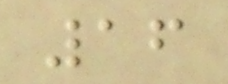16
